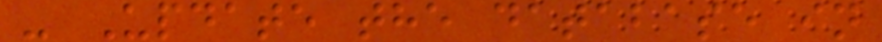- Update the database in
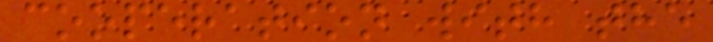cooperation with the
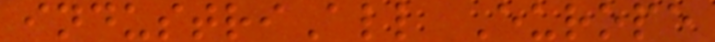industriAll Europe
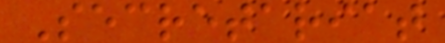Secretariat
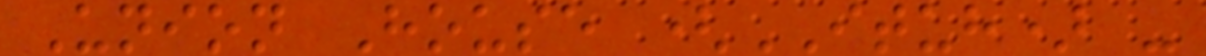Union House (ITUH) -
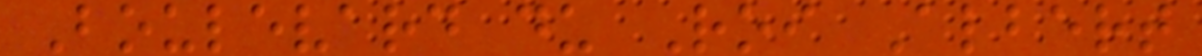Boulevard du Roi Albert
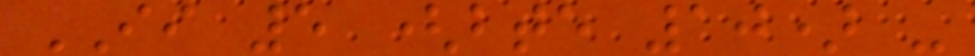II 5 (bte 10) -
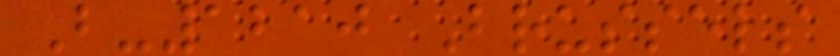B-1210 Brussels
